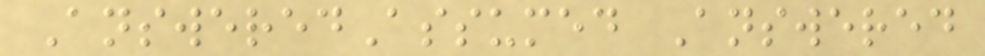AnsweredAssumed Answered
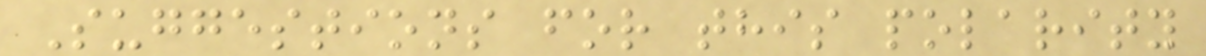Suggestions for this polarity
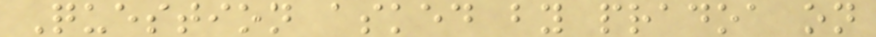Question asked by pradoa on
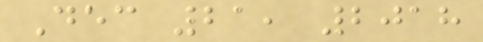Dec 21, 2018
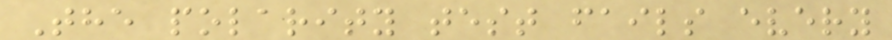The polarity test fails every
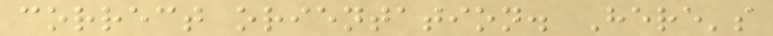correct orientation. Here's
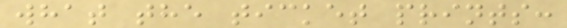what the ticket prints:
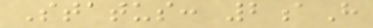Status: 2aH
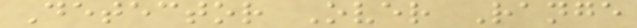Detector Over Range
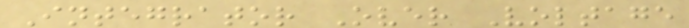Integrator Over Voltage
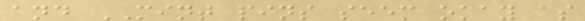and MINT pins seem okay as
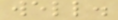well.
